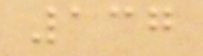137
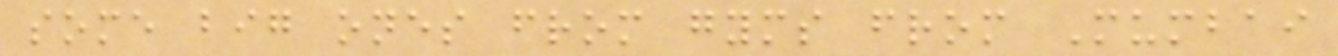some big ones from gyms from Mumbai
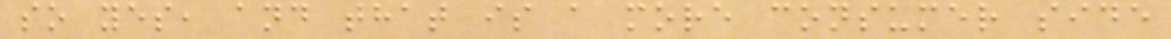so yes, and that is a more consumer side
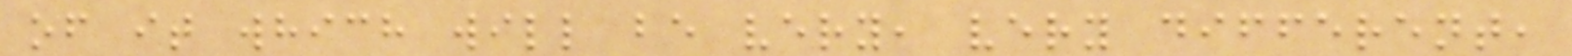of it which will be very, very different,
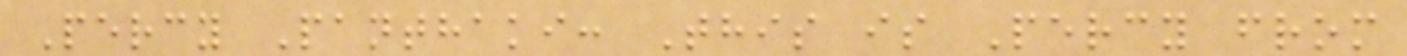Percy Panthaki: This is Percy from
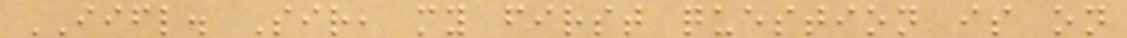IIFL. Sir, my first question is on
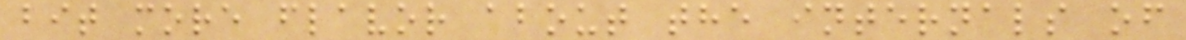bit more flavor about the internals of
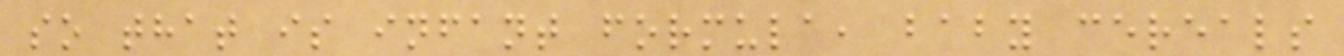so that is infant formula, baby cereals
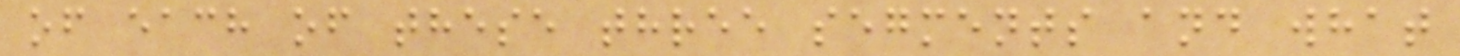of each of these three segments and what
